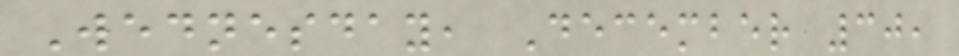Wednesday, December 30,
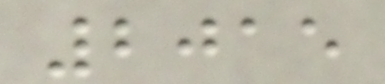2015
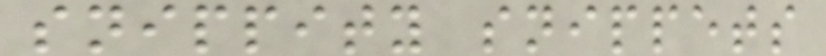snippity snippets
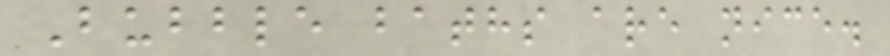Bubble baths are nice.
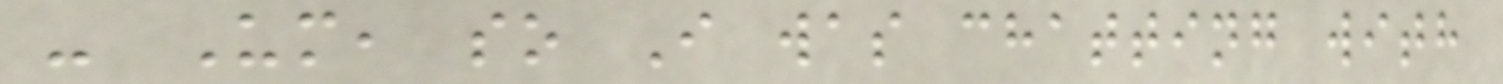- Um, so I was chatting with
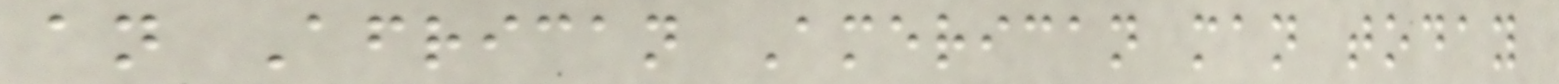an African American man today
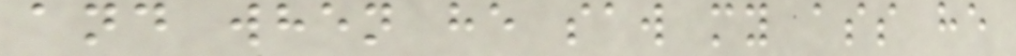and when he saw my ass he
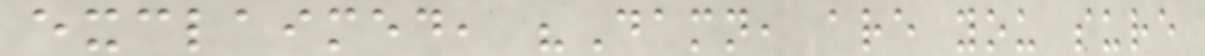exclaimed, "Damn, are you sure
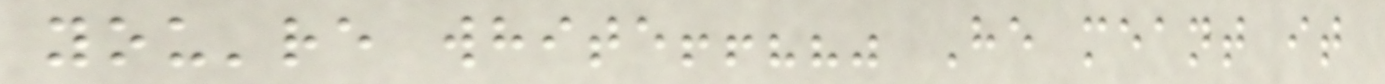you're white!!??" He meant it
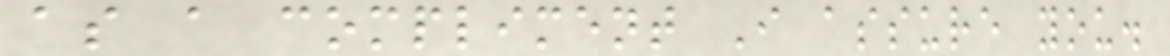as a compliment I assure you.
